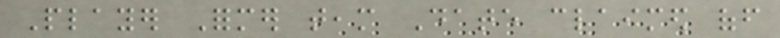Player Former team Date claimed off
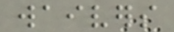waivers
